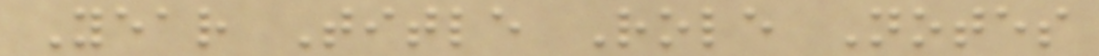Year Title Role Notes
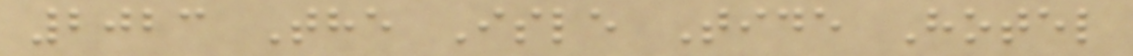2023 The Isle Tide Hotel
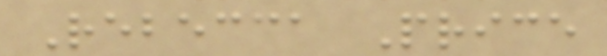Rebecca Price
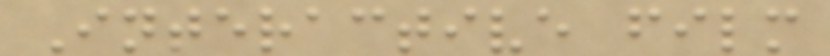Interactive film
